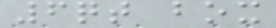6qt box
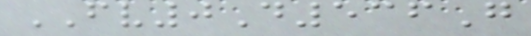FV0D536G
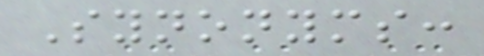Synonyms:
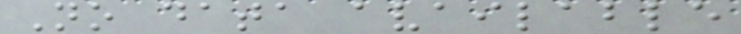No data available
